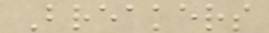Breakers
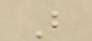B
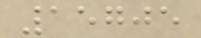15705
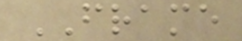FRAME
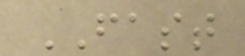FAST
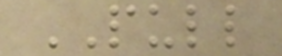PULL
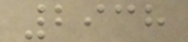2938
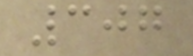307
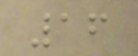16
